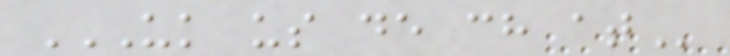UK US DE CH AT
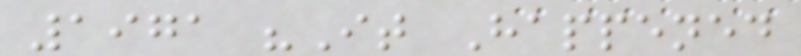1971 "It Happened
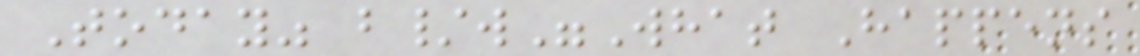Today" b/w"What Happens
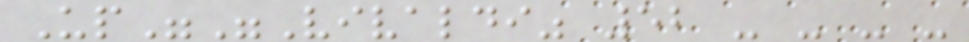Up""Vivaldi" 52 - - - -
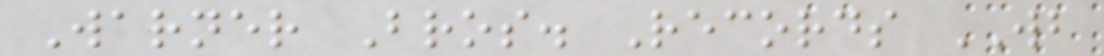Warner Bros. Records WB
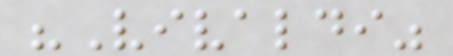"Vivaldi"
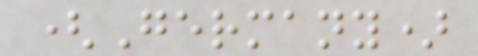(Germany)
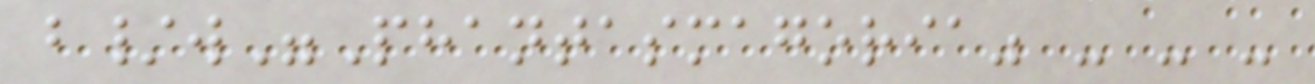b/w"Phantasmagoria" - - -
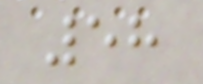58
